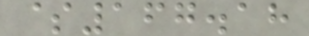$167.18
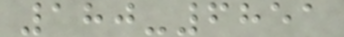180-6851
